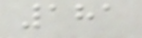181
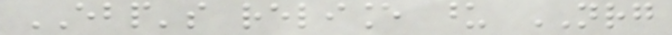EBP's reliance upon NRG
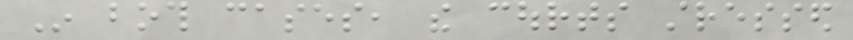In both cases, the courts stressed
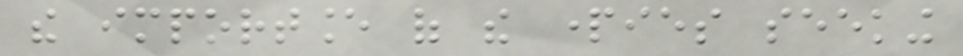the importance of the parties seeking
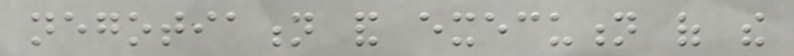negotiation and execution of the
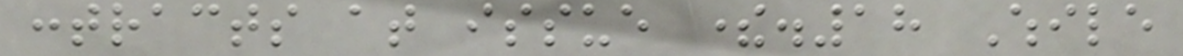contracts at issue there.18 While
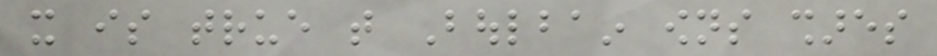it is true that Boulbain owns shares
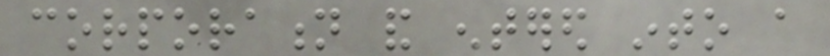corporation and entered into a
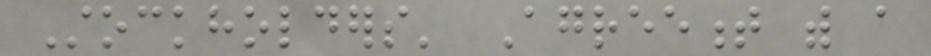Stockholders' Agreement with a
